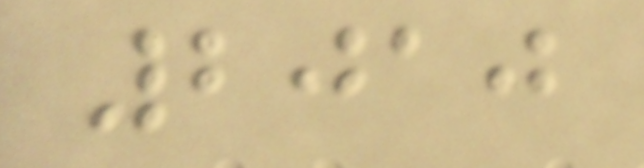2010
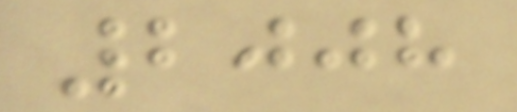2008
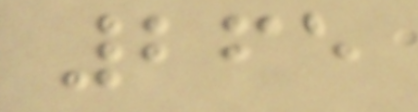265
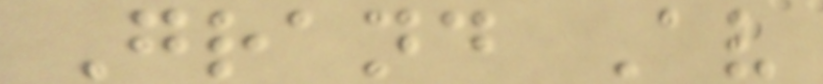Grand Av
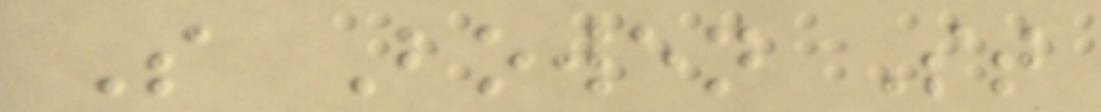S Bowen St
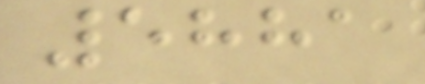5881
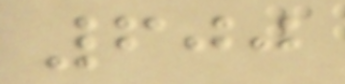600
